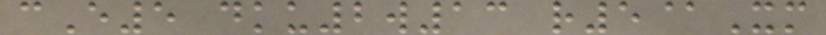cE5 dku2w13 r5@Xm
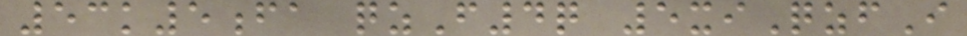53k5fa qzF4q 5xiQzfI
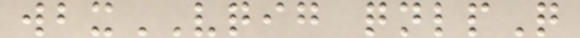wbxVQIG qnlpQ
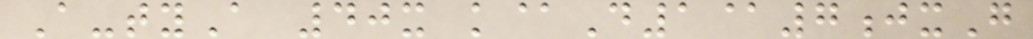A-tyA 40x k@D1@7jxG
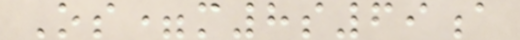Os=m8s69a
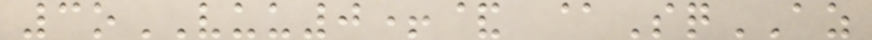3oVUU0+& @SqAZ
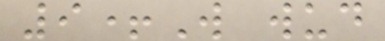9+W wud
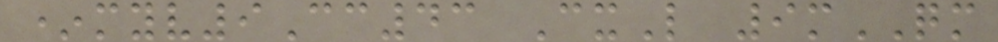*myv9Cc43 CxL 9mQM
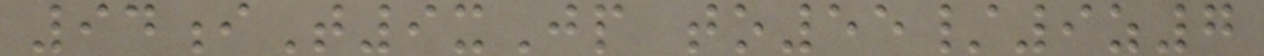94iT9xJp to55/9z7
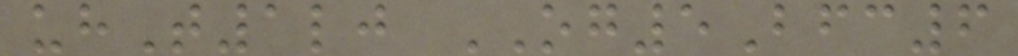uhT1lj OG5Bfc6
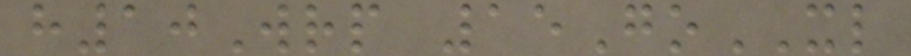h10Wrp 15GoXL
